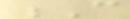C
